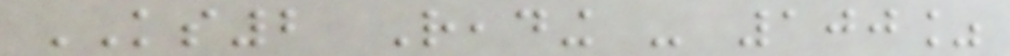KS2 Reading - 100%
